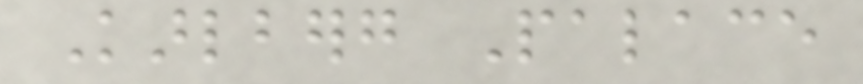Karlberg Palace
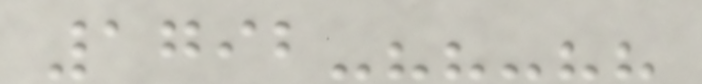1792-??-??
